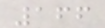166
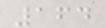164
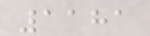1181
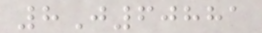8J60881
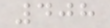408
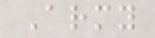Army
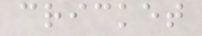cricket
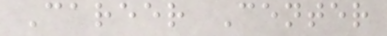Career Center
